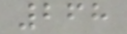268
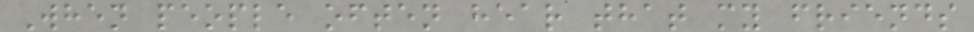When people often hear that my friends
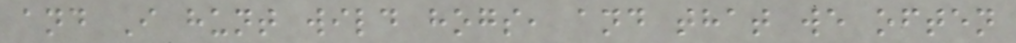and I hunt wild hogs, and that we often
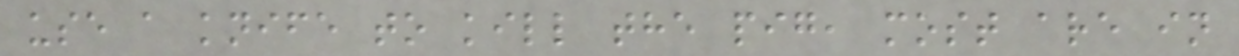use a knife to kill the pig, most are in
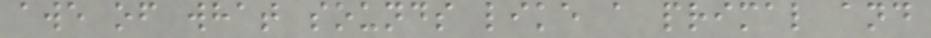awe of what sounds like a primal and
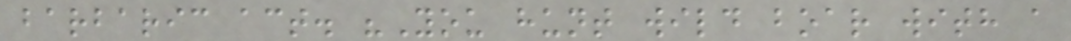barbaric act. "You hunt wild boar with a
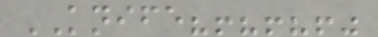KNIFE?!?!?!"
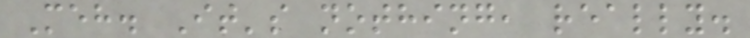Meh. It's nothing, really.
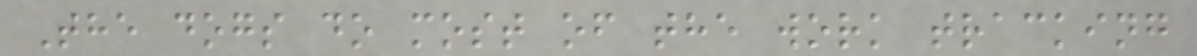The dogs do most of the work tracking
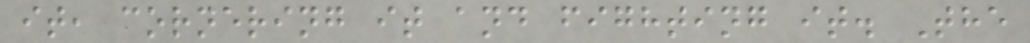it, cornering it and fighting it. The
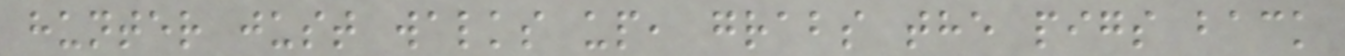hunter just walks up, grabs the pigs back
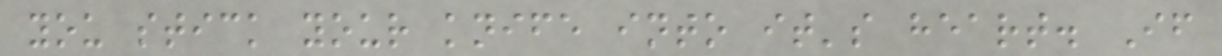you stick your knife into it's heart. If
